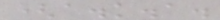(a.k.a.
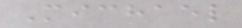Michael
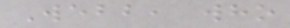Webb, who
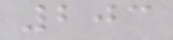203
